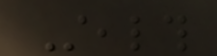Stealth
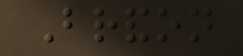Brandon
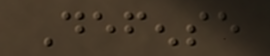Defense
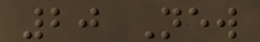20 New
